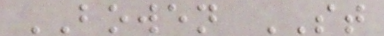BOWEN ST
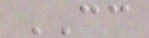CC
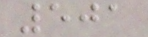501
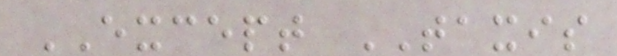EXCEPT TAXIS
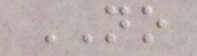NO
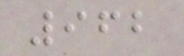962
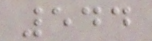544
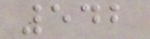542
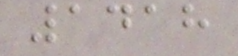1418
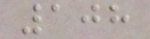108
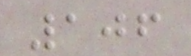106
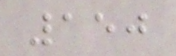150
